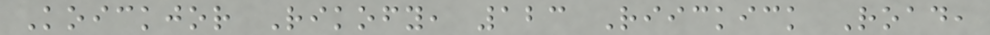Koickjor Rikofy, 123 Riickick Road,
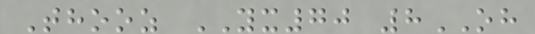Thooz YX70 8OH
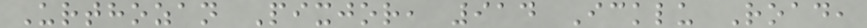Urthozan Pixjor, 914 Icklu Road,
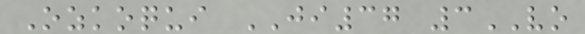Ozkoqui JI37 3VO
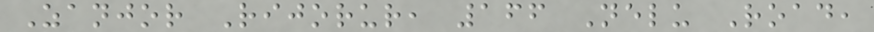Zanjor Rijorur, 166 Nelu Road,
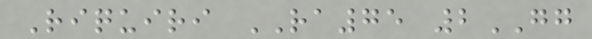Riquiri RA75 2GG
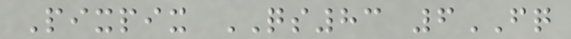Pixpix QS83 6FQ
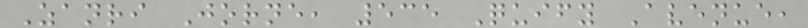Zanri Jorne, 535 Quify Avenue,
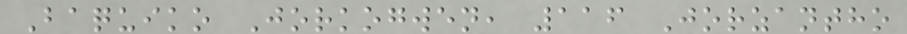Baquiko Jorkogwen, 116 Jorzantho
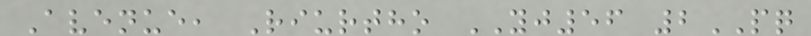Avenue, Riurtho YJ56 2PQ
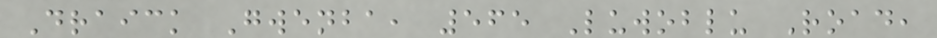Draick Gwenba, 565 Luwoblu Road,
